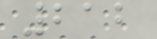212
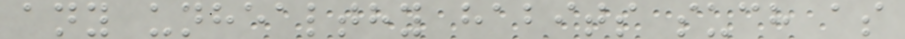any unhealthy habits such as
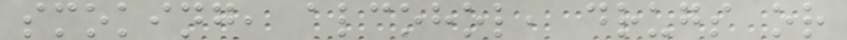smoking, alcohol, drugs or
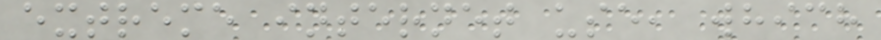extreme internet use, which
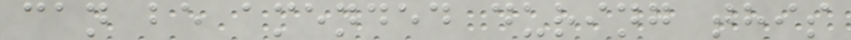can be amended during this
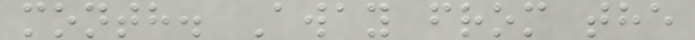month. Away from the
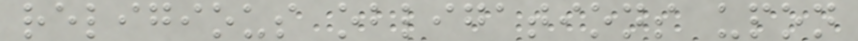religious obligations upon
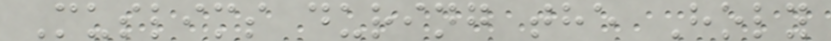Muslims during the Holy
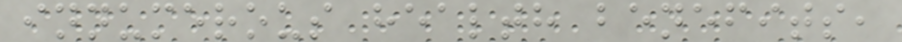innumerous health benefits,
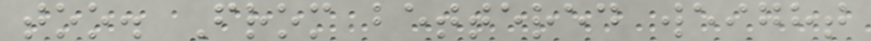too. From bettered weight
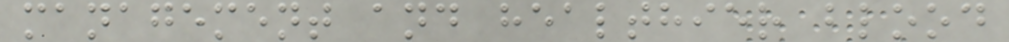management and healthier blood
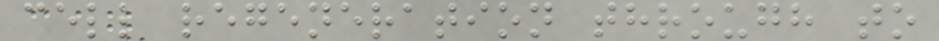cell regeneration through to
